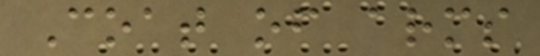Coat of arms
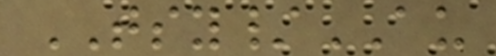TSY/AU
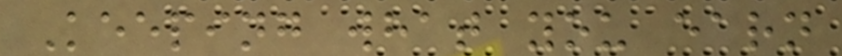Keeping what you earn
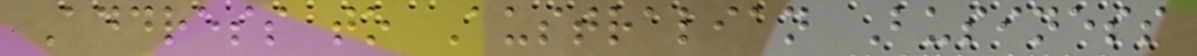Address to Australian Business
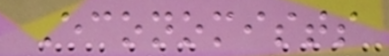Economists
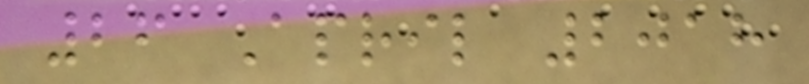26 April 2018
